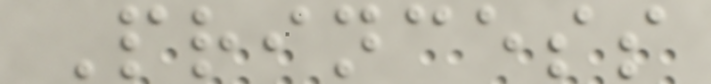Princess
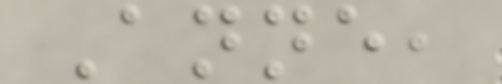Anne,
